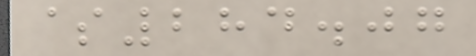$284.07
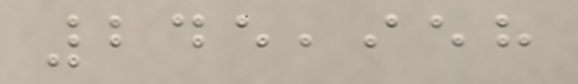245,958
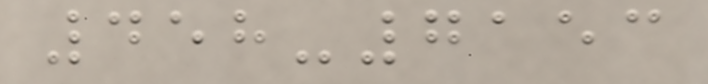458-7153
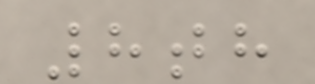8th
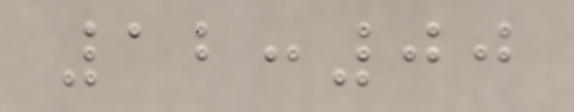12:00
